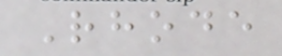Rhode
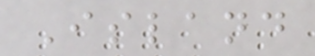Island
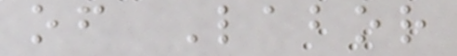of Labor
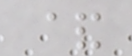&
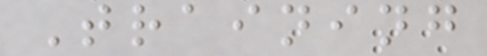Training
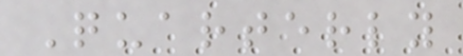Quarterly
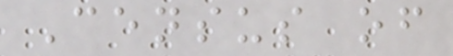Census of
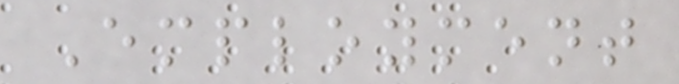Employment
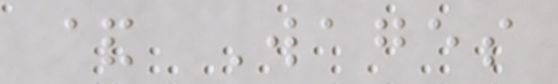& Wages
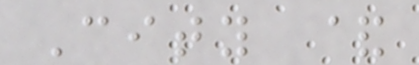City &
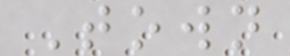Town
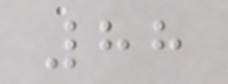88
